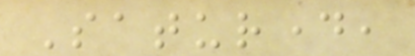Saturday,
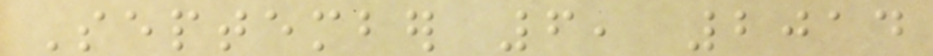September 6, 2014
